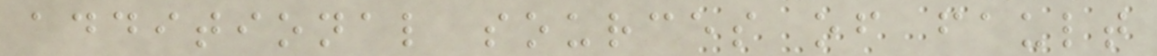additional sources of fault
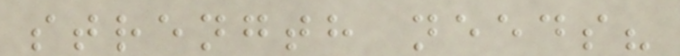strength needs?
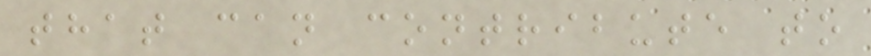that can contribute to
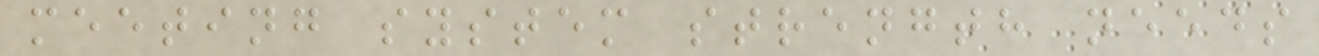meeting system strength needs
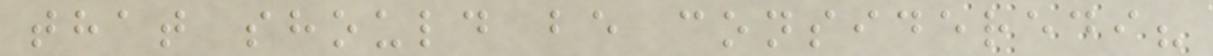that should be consideredi?
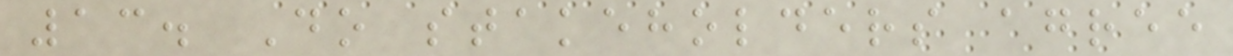13. Do stakeholders agree
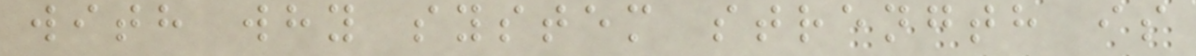with why system strength is
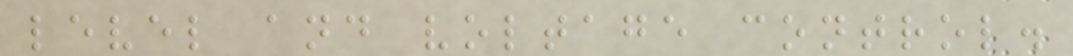level and voltage control.
